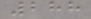288
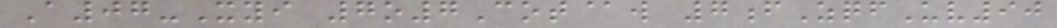A07-Xyi 7o7Cot@w 7fZqfUv90
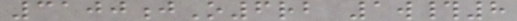3100jO6rb 1w#8
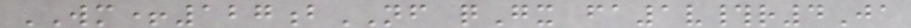WM+127bNF qGx fa1v#r4Ja
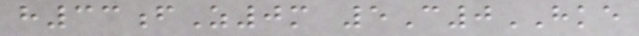h33fZ0m 5C0HKE
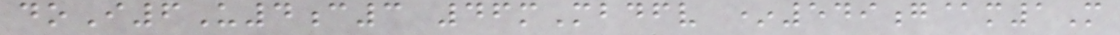doI6U4c3 46mMbdfv *549g@m1M
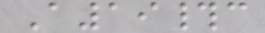A19#c
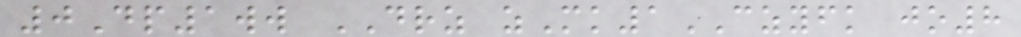0Dp1ww DRZ zMk1CZYFK jo8
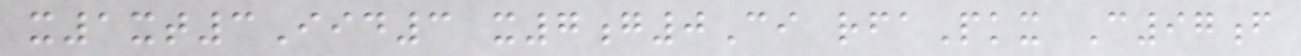x1xt3Iid3 x7g0Ci rfaPkx C97f
